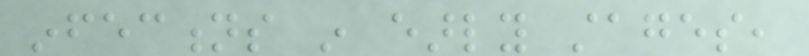infections in early stages,
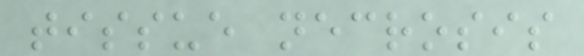tissue necrosis
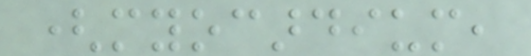(myocardium,
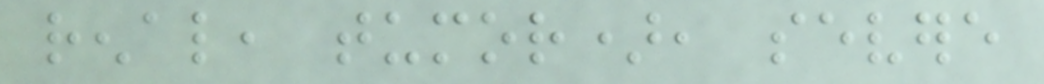renal, tumor), severe
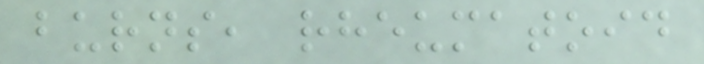burns, rheumatoid
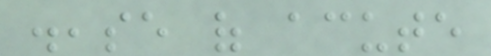disease of acute
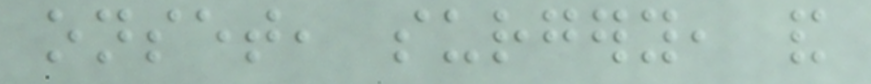onset, surgery, and
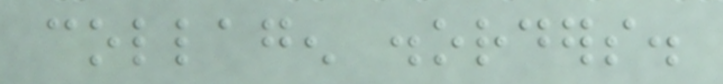collagen disorders.
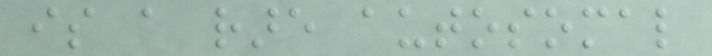is a rare autosomal
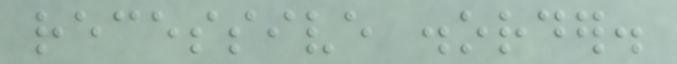recessive disorder.
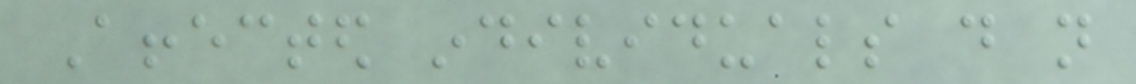Affected individuals do not
